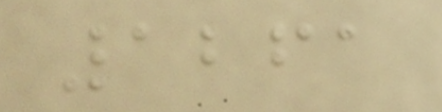1261
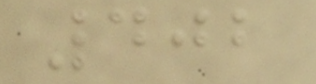402
